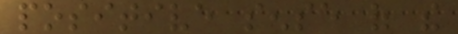positive sense of the
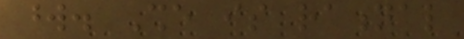word. She is rational
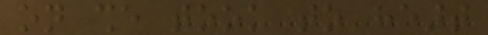on she took to heart
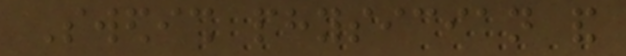Swedish physician and
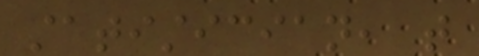statistician, that
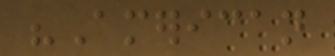"American
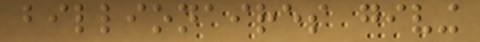billionaires giving
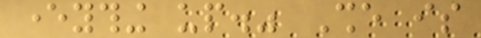everything up." She is
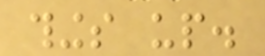things up.
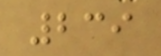239
